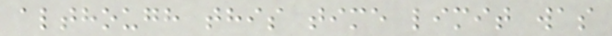although this time limit was
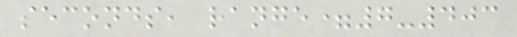seconds, range=7-403
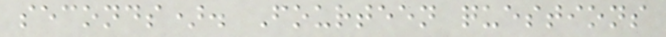seconds). Fourteen questions
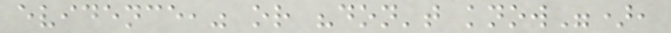evidence," or "don't know"),
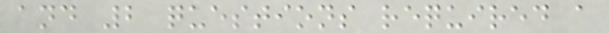and 2 questions required a
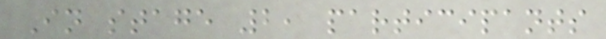In stage 2, participants
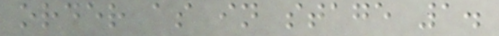order as in stage 1.
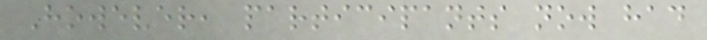However, participants now had
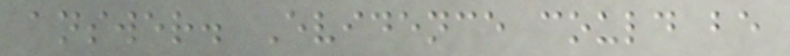answer. Evidence could be
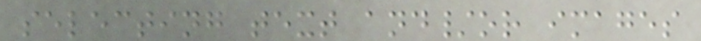selecting text and/or images
